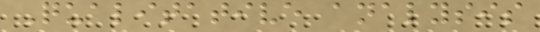Qualitative analysis
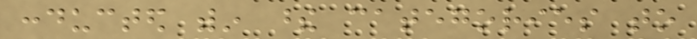conducted within these categories to
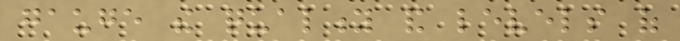gauge the quality and levels of
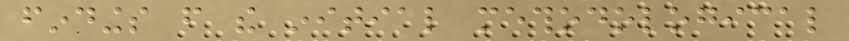findings from the initial methodological
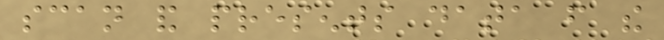scan and presents data from the
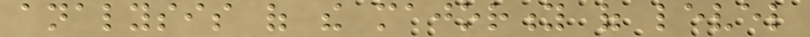analysis of the majority of level
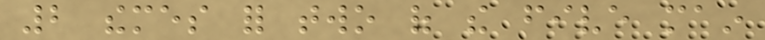2 themes for two of the five main
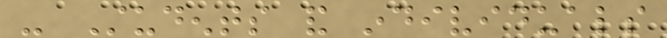- Students and individuals
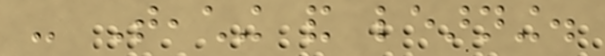- Teaching and learning.
